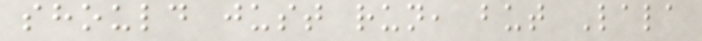should just run, but Lala
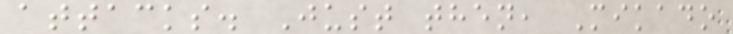attacks. Just then, Mikado
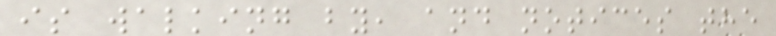is walking by, and notices the
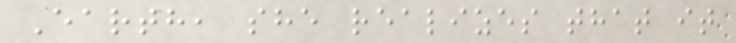Earth, she realizes that it
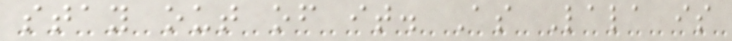stay out of it. As Lala is
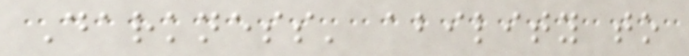Darkness' ability to
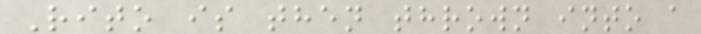Rito is then thrown into a
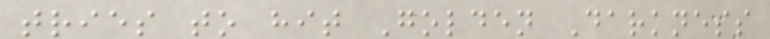tries to hit Golden Darkness
